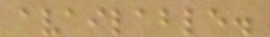available.
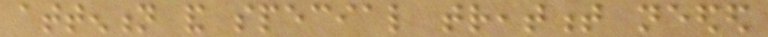attention and special treatment needed
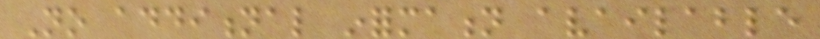No additional information available
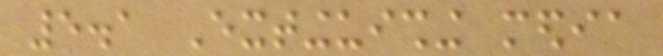5.1 Extinguishing media
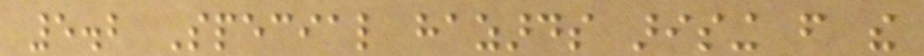5.2 Special hazards arising from the
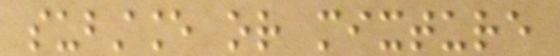substance or mixture
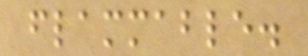flammable.
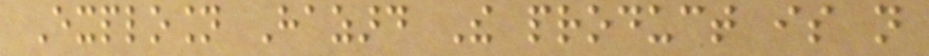Explosion Hazard The product is not
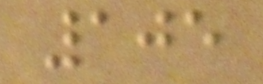105
